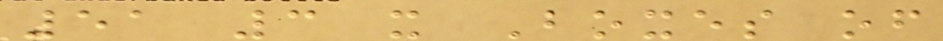51 3 x Boxes of
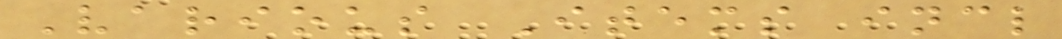Various Items incl
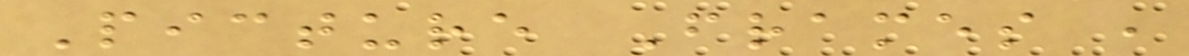Picture Frames ,
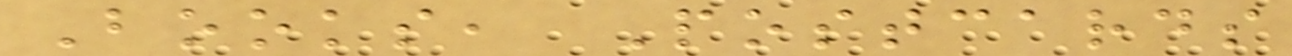Books, Postcards
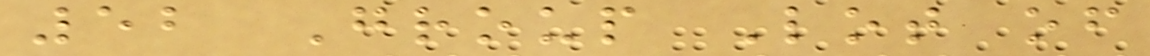52 Group Lot of
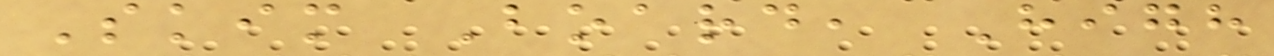Skim Board, High
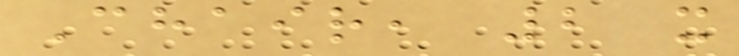Chair, 2 x
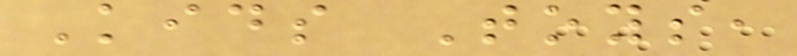Kids Toys,
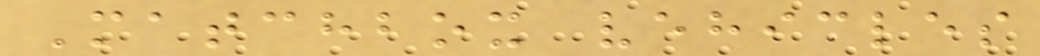Matchbox vehicles
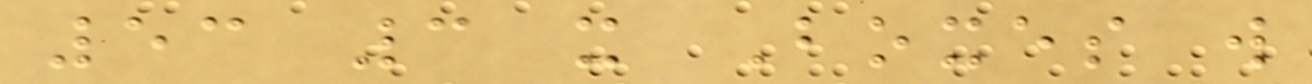53 3 x Boxes w
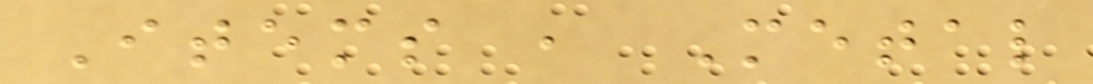Items , Metal
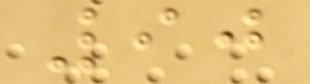90
